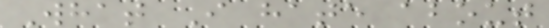What I hate about
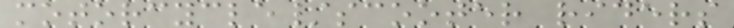motorcycle/scooter riders
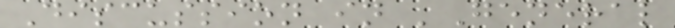Discussion in 'General
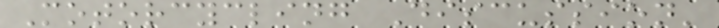Motorcycling Discussion'
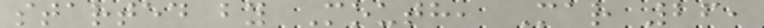started by Mouth, Mar 26,
